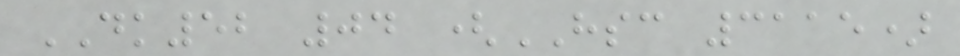DK52 04 (HSC 3115)
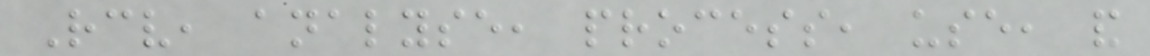Receive, analyse, process, use, and
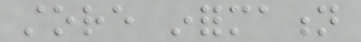store information
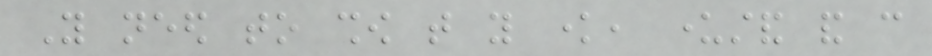You need to show that you know, understand and can
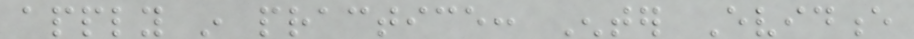apply in practice: Enter Evidence
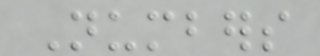Numbers
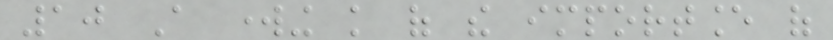10 A working knowledge of the importance of
